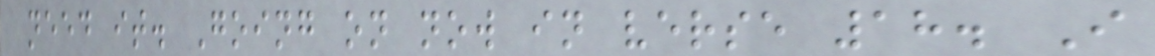need it. Going on now in verse 18. I
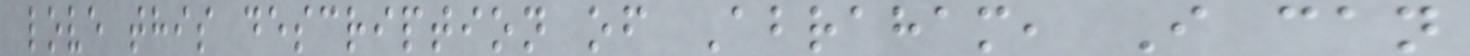love this description of Abraham, I can
